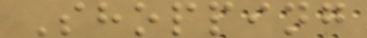Shopping
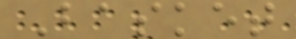Basket
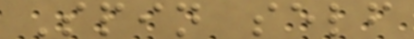Spin self
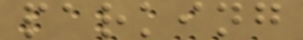parking
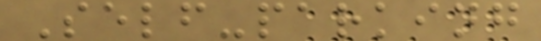Self-parking
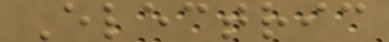Electric
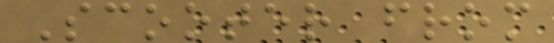Scooter from
